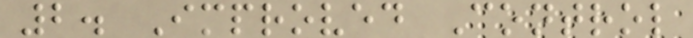2. Improved Control
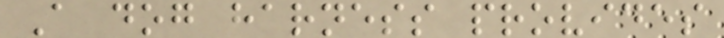A dog harness provides
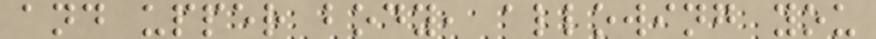and upper body, allowing you
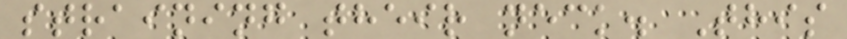straining their neck. This
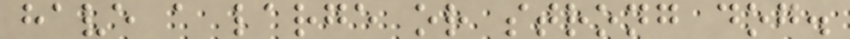have a large or strong dog.
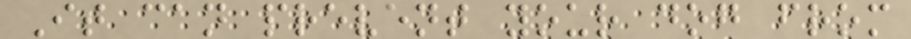It can prevent your dog from
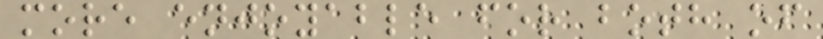more enjoyable for both of
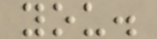you.
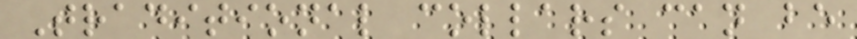Traditional collars can be
